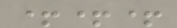+++
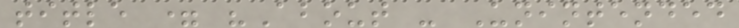title = "About - Unintended
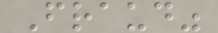Fraud"
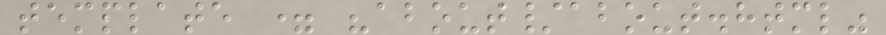template = "about/about.html"
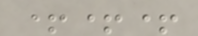+++
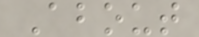About
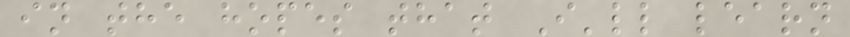in the hopes that I'll learn
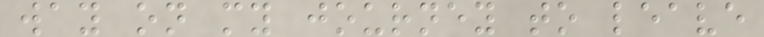way on my journey to leave
